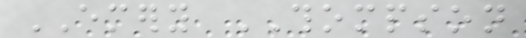EMERY THOMPSON
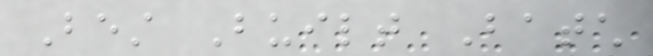Best Built Batch
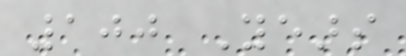100 Years
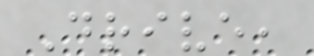Drive,
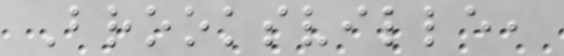Brooksville,
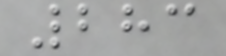283
